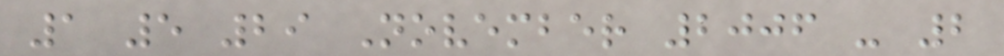1 5 29 November 2006 - 2
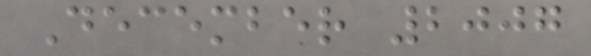December 2007
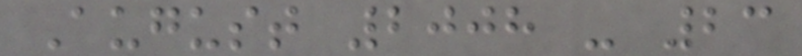August 2008 - 23
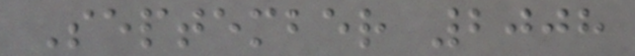September 2008
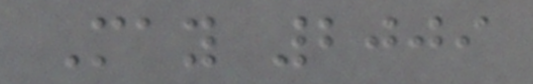May 2009
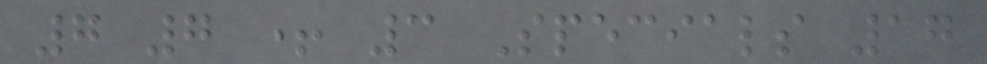7 7 + 3 Specials 17
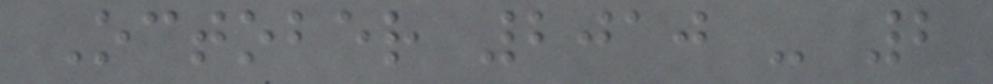October 2010 - 2
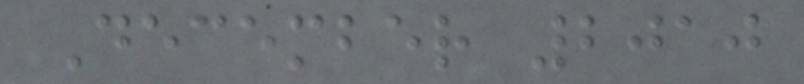December 2010
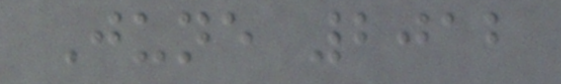June 2012
